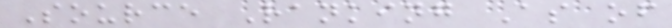Source Ranking As of
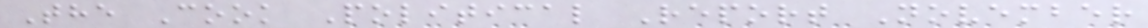The Cook Political Report November
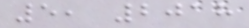5, 2018
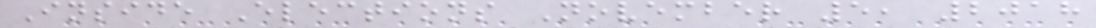Inside Elections November 5, 2018
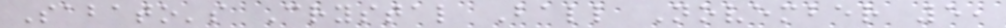Sabato's Crystal Ball November 5,
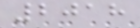2018
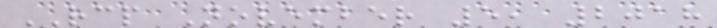RCP November 5, 2018
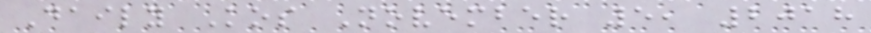Daily Kos November 5, 2018
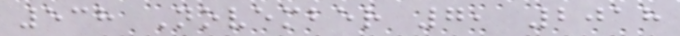538 November 7, 2018
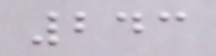243
